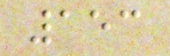153
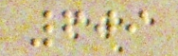609
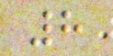8
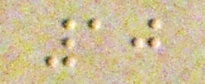10
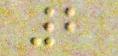2
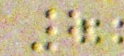8
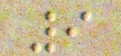9
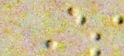A
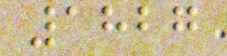1827
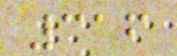316
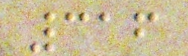316
